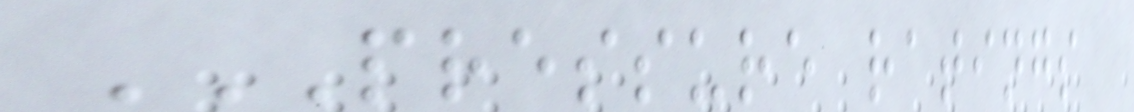PRESSURE RATINGS
